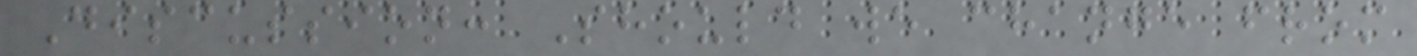Discussion: Should we change from
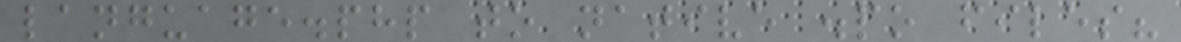language.php to native .po files?
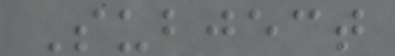Subject
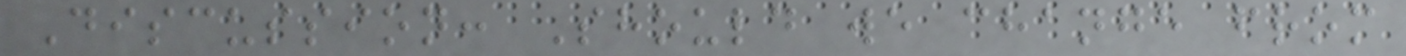Discussion: Should we change from
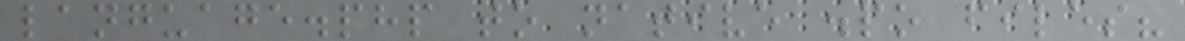language.php to native .po files?
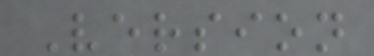Version
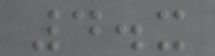4.x
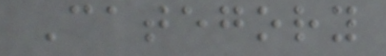Category
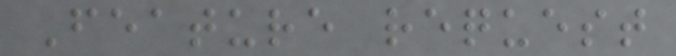Feature request
